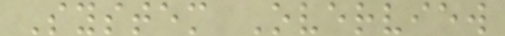System Overview
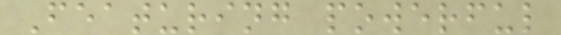Featuring powerful
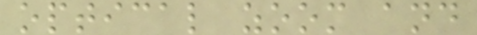optical zoom and
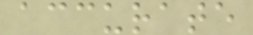accurate
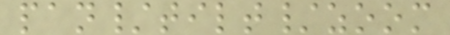pan/tilt/zoom
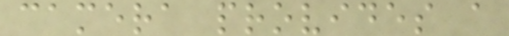camera provides a
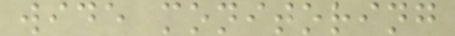wide monitoring
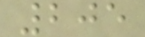205
